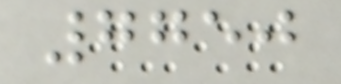7750
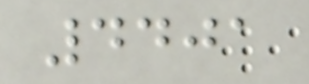4401
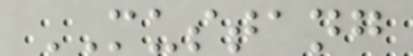MUSTANG
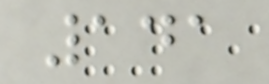141
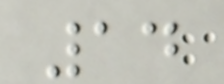14
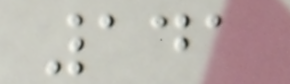141
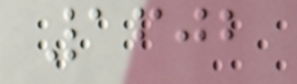1602
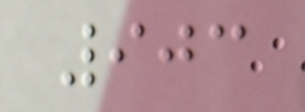903
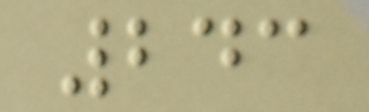243
